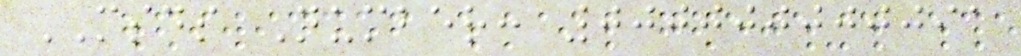MSDS Number: 000000000091
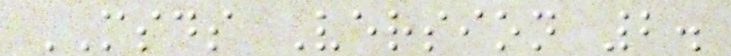MSDS Version 2.
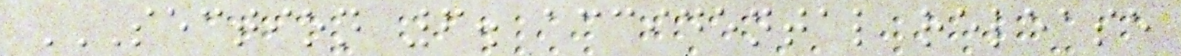SECTION 6. ACCIDENTAL RELEASE
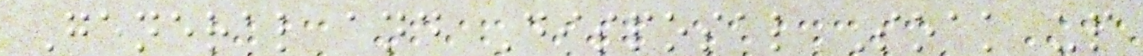General and Disposal Soak up
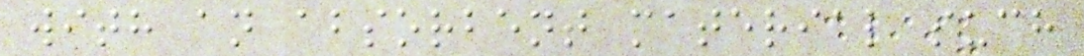with an absorbent material such
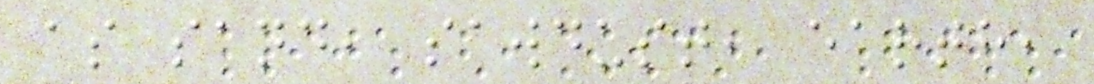as sand, sawdust, earth,
